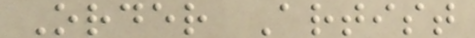Order Artist
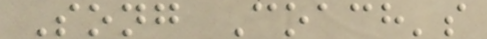Song Coach's
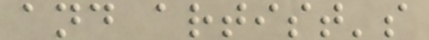and artist's
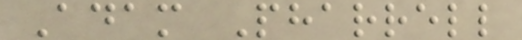Adam Pharrell
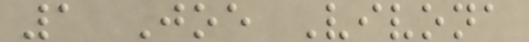1 Joe Vivona
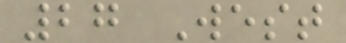27 West
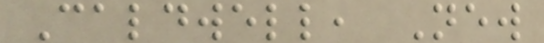Caldwell, New
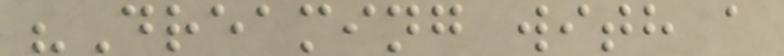"Dreaming with a
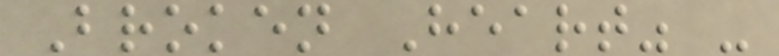Broken Heart" -
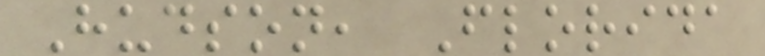Hudson, Florida
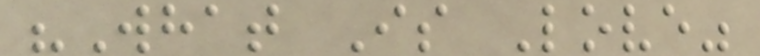"What Is Love"
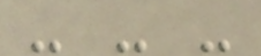- - -
